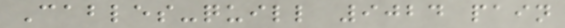Cables-quill 9024 pain
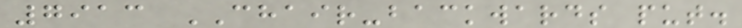7913 CHAIR-backwards put.
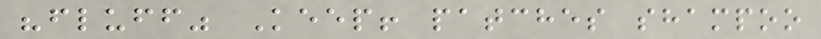"fluff" Keep! patches shampoo
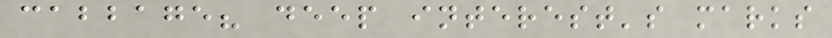cabbage? deep interest's marks
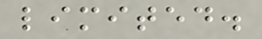limited.
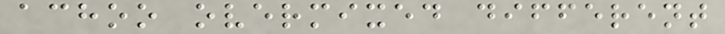achoo overmixed different
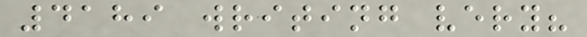4189 writing very?
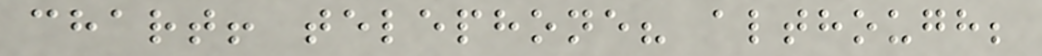chart! telephone? although;
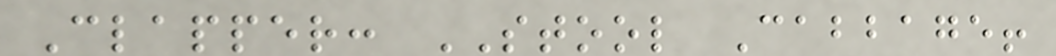Clapper: STOOL Cabbage!
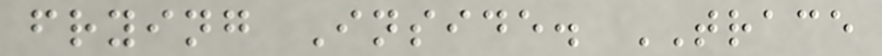frying Inside. TRACE
